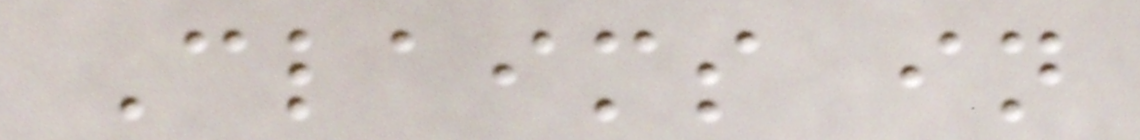Claims in
